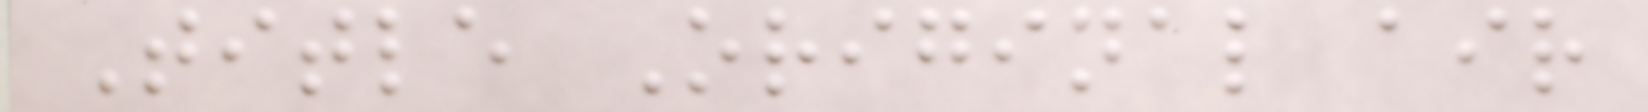Title Original air
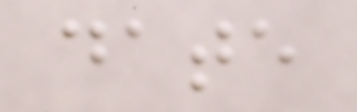date
